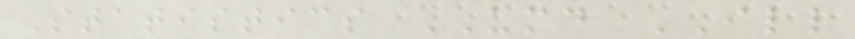Statistics UMD ILL
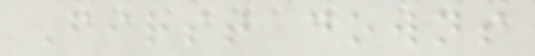First downs
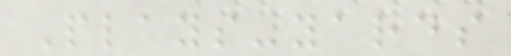Plays-yards
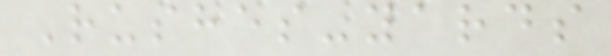Rushes-yards
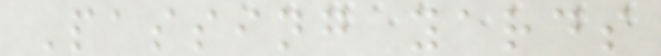Passing yards
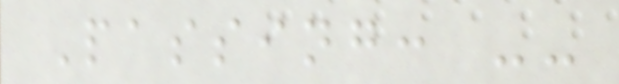Passing: --
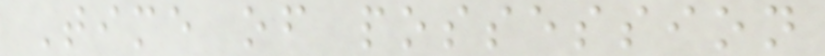Time of possession
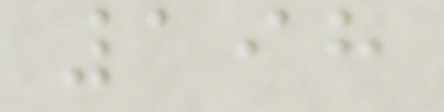198
